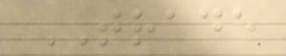TRADE
